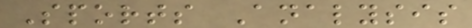Sports Analysis
